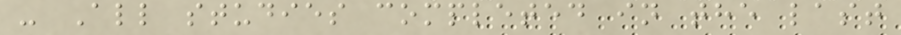- All studies completed in the last
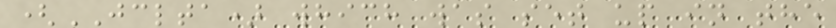(JCLTA) which was set up in the
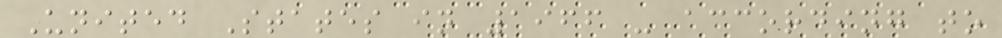United States in 1966 - according to
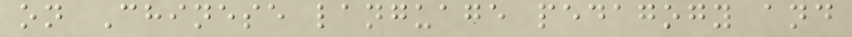on Chinese language pedagogy and
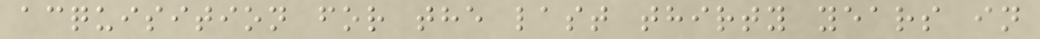acquisition for the last thirty years in
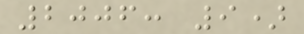2006: 9)
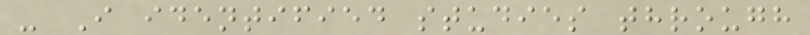- I identified studies through
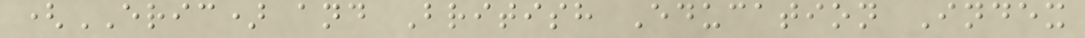(ERIC) and British Education Index
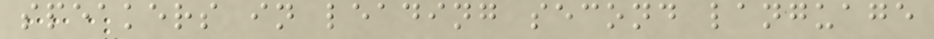speakers in leading second language
